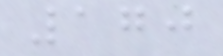170
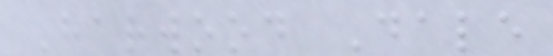Harwood Dale
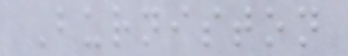Burniston
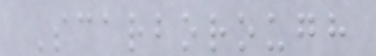Scarborough
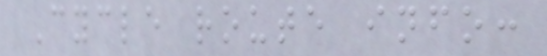Cycle route info:
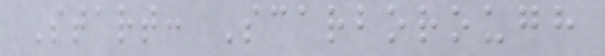Start: Scarborough
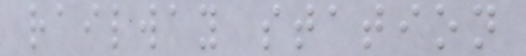railway station
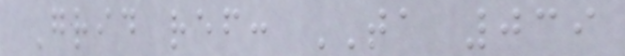Grid ref: TA 039
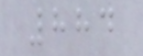884
